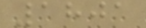1801
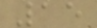15
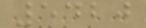5420
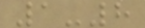1-8
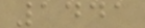1441
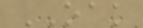OAK
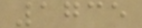1735
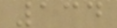134
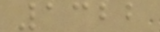1322
